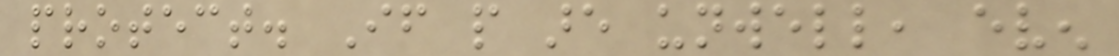protect. If people are unwell, even
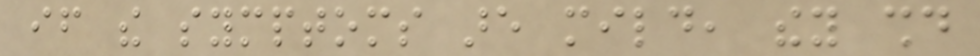if the symptoms are mild, they should
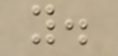you.
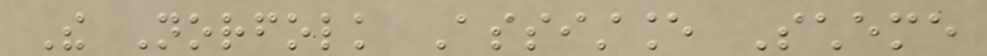The Norfolk Assistance Scheme
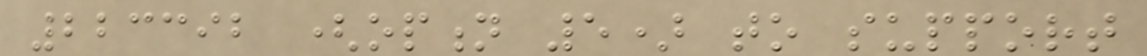223392 (option 5) to support
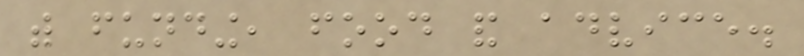with funding, food and advice.
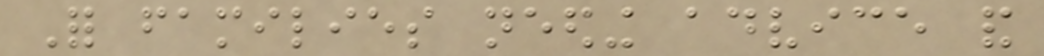For families needing advice and
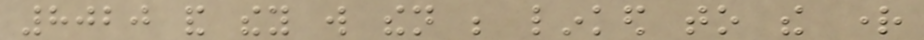8020 and they will then be linked to the right
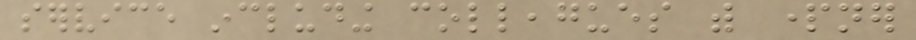service including colleagues with partner
